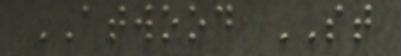ATWOOD ST
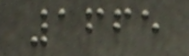1665
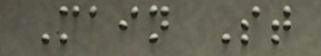Main St
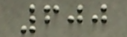600
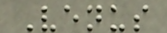Venus
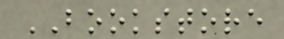BOOKSTORE
